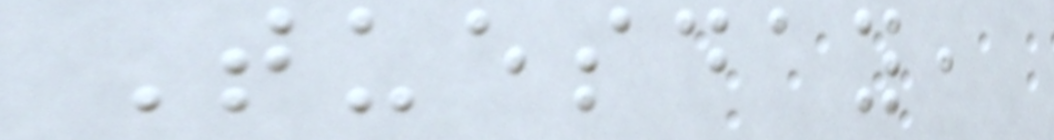Tuesday,
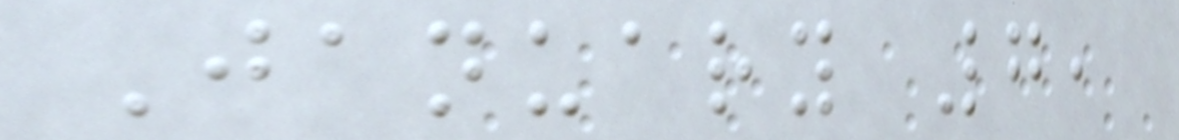January 7,
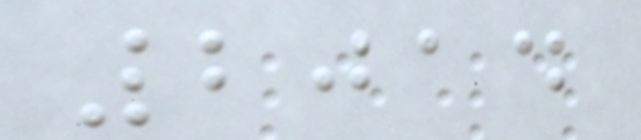2014
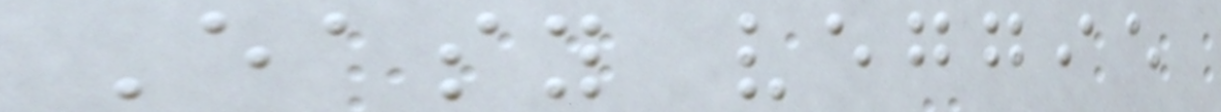Easy veggie
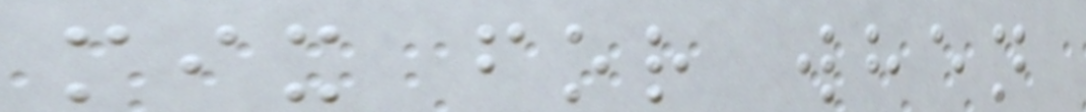mix for when
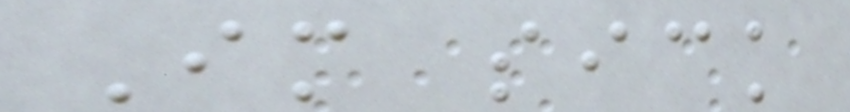Im sick
